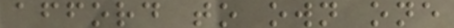afford to own one
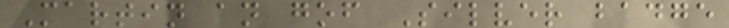Martin an gof Silver badge
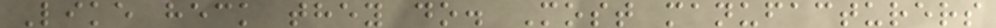Like heck they do. Most manufacturers
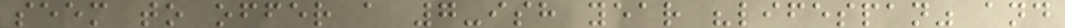seem to offer a 7-ish year "lifespan" and
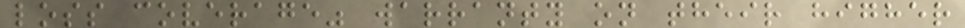loss coverage" warranty on their higher
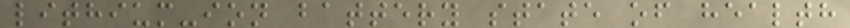lithium-ion battery state of health
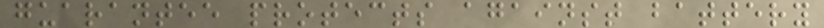guarantee protects against battery
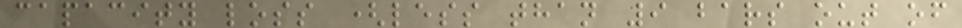capacity loss (less than 9 bars out of
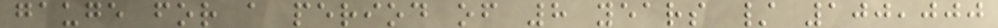gauge for a period of 8 years / 100,000
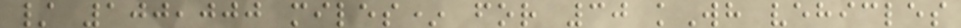/ 100,000 miles* for 30 kWh vehicles
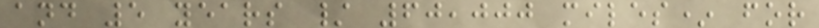and 5 years / 60,000 miles* for
